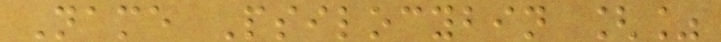Name Psilocybin [%
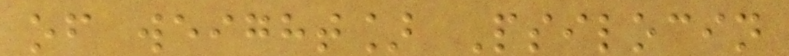of weight] Psilocin
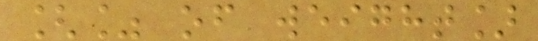[% of weight]
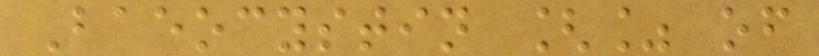Baeocystin [% of
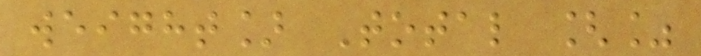weight] Total [%
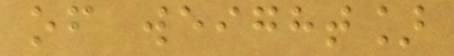of weight]
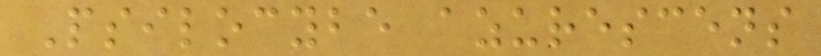Psilocybe azurescens
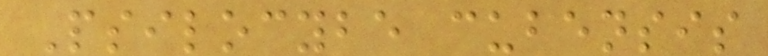Psilocybe cubensis
